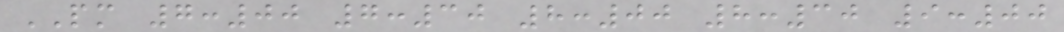PM 7:00 7:30 8:00 8:30 9:00
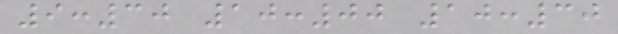9:30 10:00 10:30
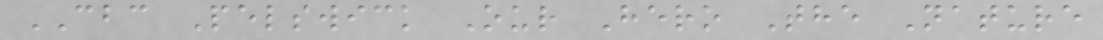CBC Pelswick Our Hero The Nature
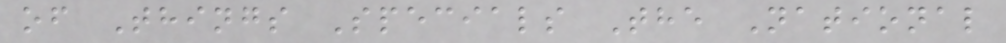of Things Specials The National
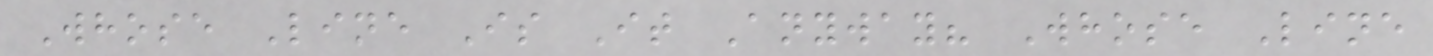Whose Line Is It Anyway? Whose Line
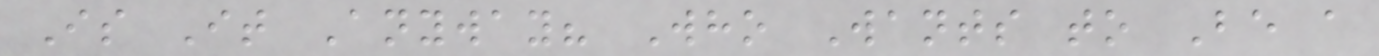Is It Anyway? Who Wants to Be a
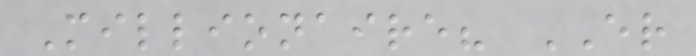Millionaire? ER
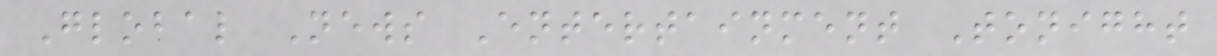Global News Entertainment Tonight
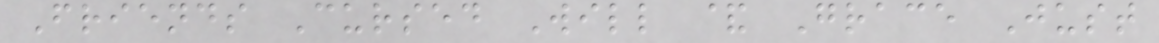Friends Cursed Will & Grace Just
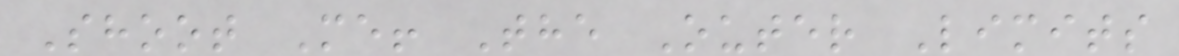Shoot Me! The Outer Limits
